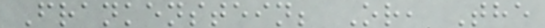Frankenstein; Or, The
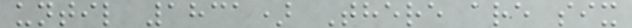until 1831) There are six
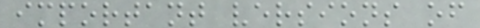important versions of
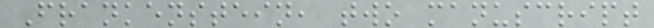Frankenstein, two manuscript
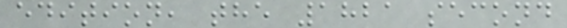edition, the 1821 second
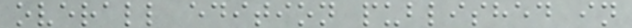overall edition published in
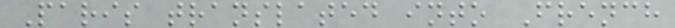Paris translated into French
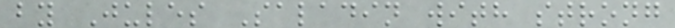by Jules Saladin with strong
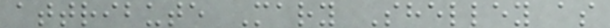attribute Mary Shelley as
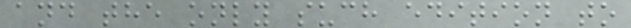and the only such edition to
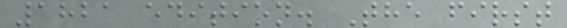1821 edition. The first
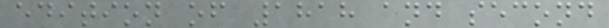edition of 1818 and second
